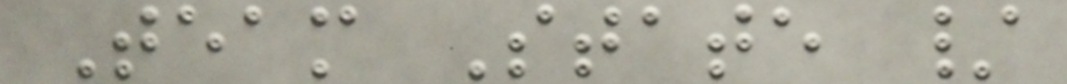Team State /
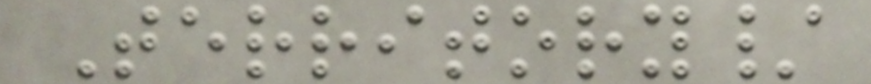Territory/
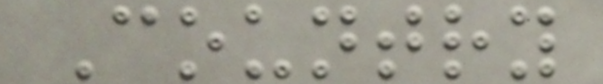Country
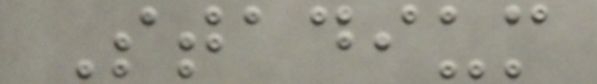Stadium
